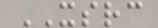XSRC
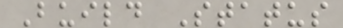Build Status
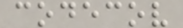codecov
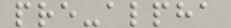pre-alpha
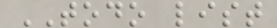TODO list
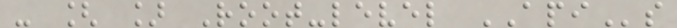- [ ] Root-level APIs
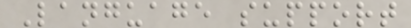Language support
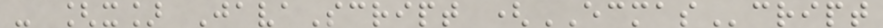- [x] JavaScript (ECMAScript
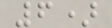6)
